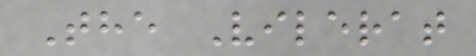The Vilerat
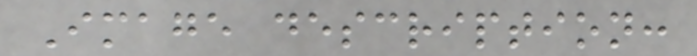Image description:
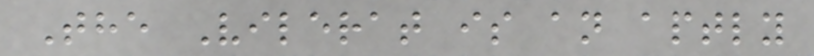The Vilerat is an aptly
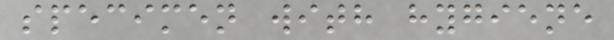specimen with hygiene
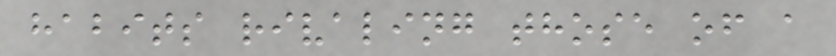habits rivaling those of a
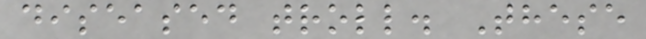diseased troll. These
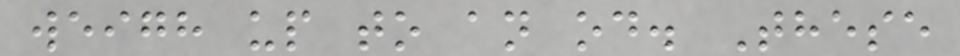weigh up to an od. These
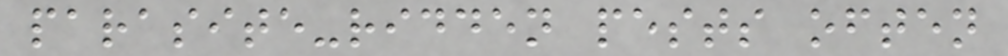parasite-ridden pests often
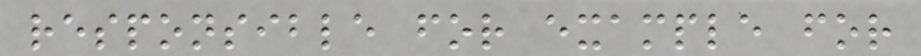responsible for example for
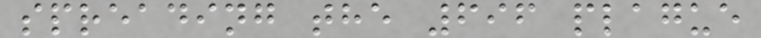spreading the 696 plague
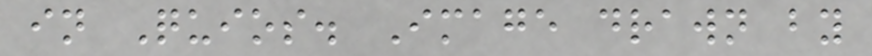in Quios. Image drawn by
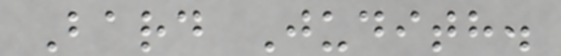Bard Judith.
